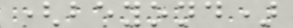(beyond)
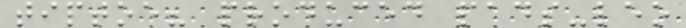tiptoe? produced pads-leo
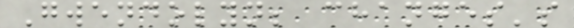Gwendolyn; changes's
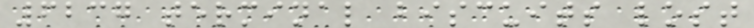6237 terminal biscuits lost
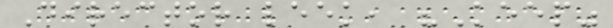Director leek, "Keep"
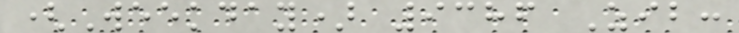(Weekday) 9386 Zib:
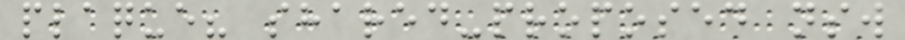plaque? shared-proposed nsw
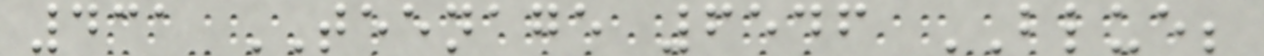431 TEENAGE 6546 BLUE;
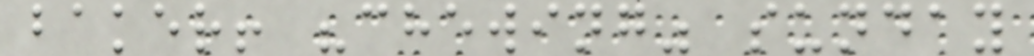baker! "chewing" sunday
